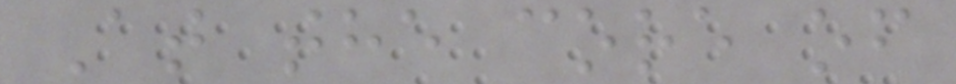At the core of
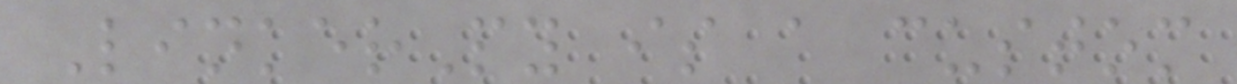LinkerPy is a custom
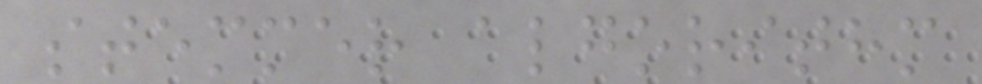stemmer algorithm
